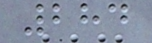284
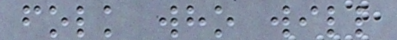folk who will
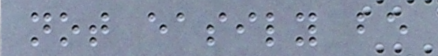not easily be
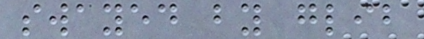swayed by glib
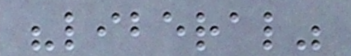"liberal"
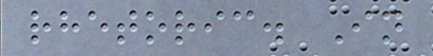rhetoric. In
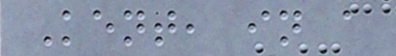Kent, in a
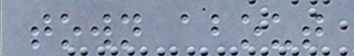town about
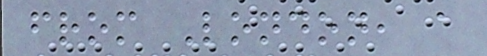from London, a
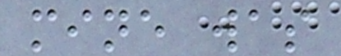mine was
